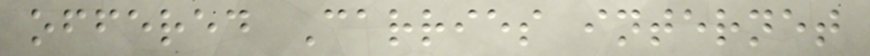offered Carries internet
